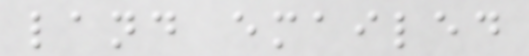land emailed
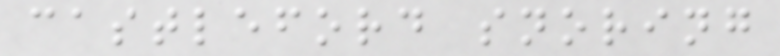castleford snoring
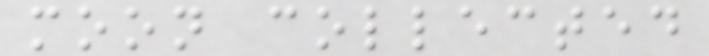moon collected
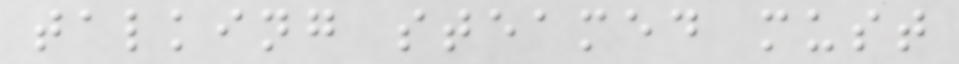talking steamed must
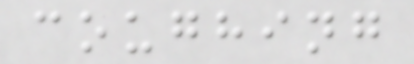coughing
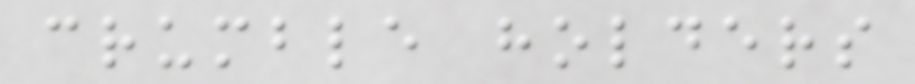crumble holders
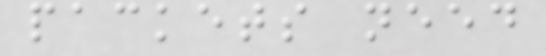packets need
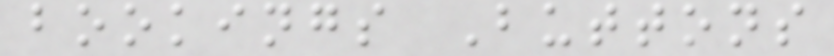bookings Buttons
